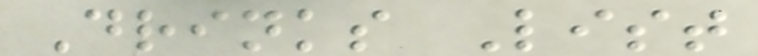Drinks List
